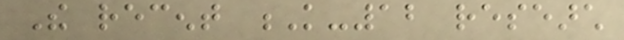The recent K-12 research
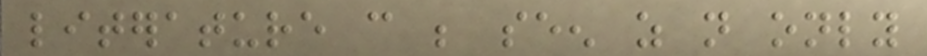literature can be seen as not only
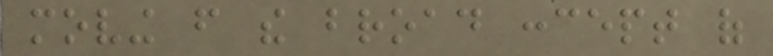moving from the broad concept of
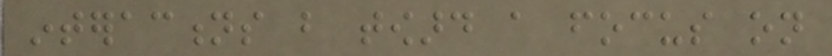interactions but toward a focus on
